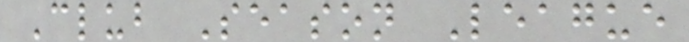Club Season League
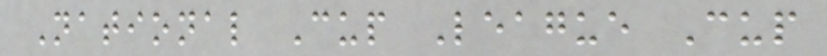National Cup League Cup
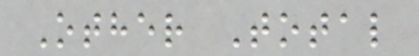Other Total
